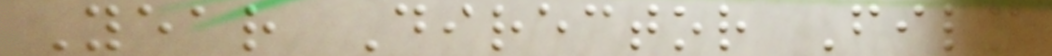Year Director Film
